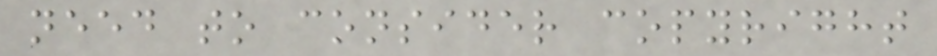need to consider copyright
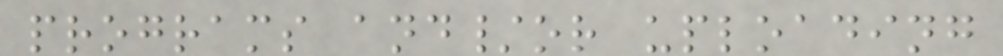programs and/or uploading
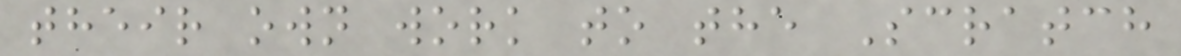their own work to the Scratch
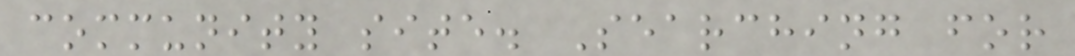community site. Searching for
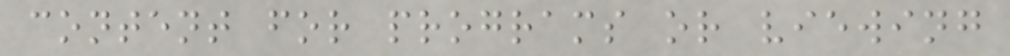content for programs or viewing
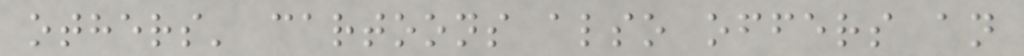others' cartoons also offers an
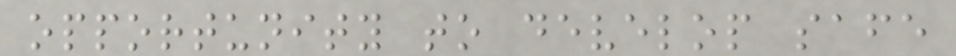opportunity to develop safe
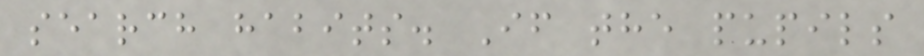search habits. If the pupils
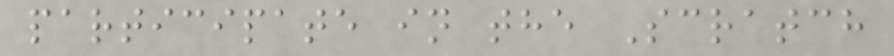participate in the Scratch
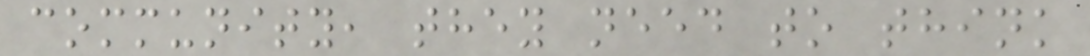community, they need to think
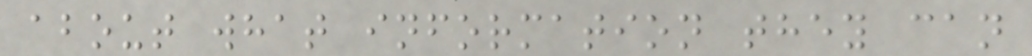about what information they can
